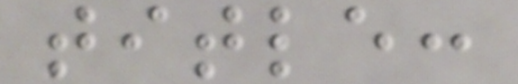title:
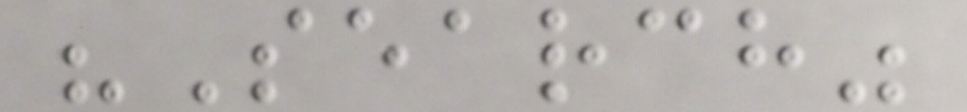"Search"
